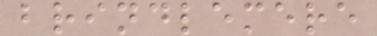brindlemere
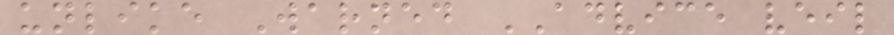unlike Warned ADVICE veil
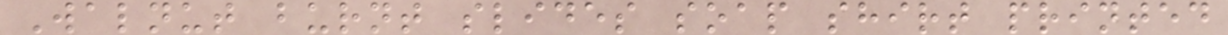Walnut burnt slides soap shirt printed
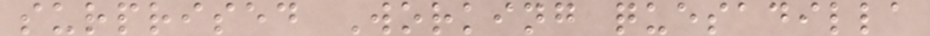surprised Working quesadilla
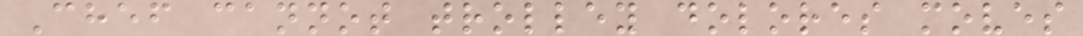Chef cannot trolley dolores moves
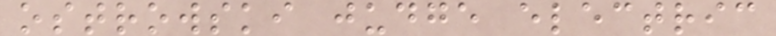ostrowski judge electric
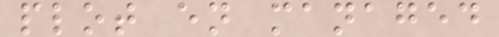plot en managed
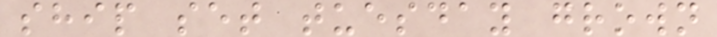ship set tuesday grown
